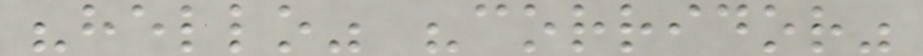"hello" "corridor"
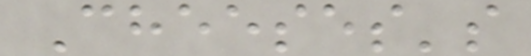Cheeses's
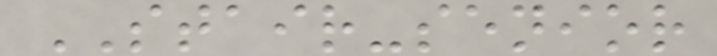STAIR-senior
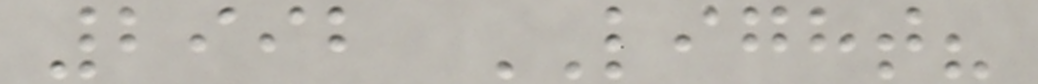2992 LIGHT?
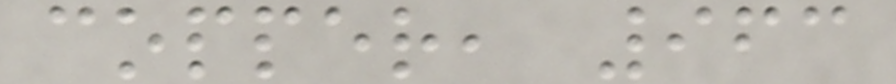copper, 963
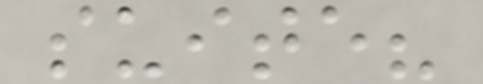suite?
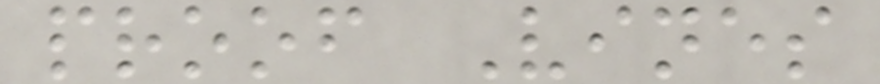proof Vines
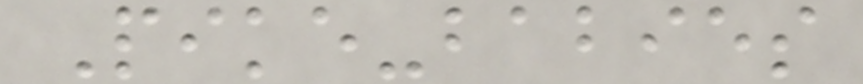Pike-babies
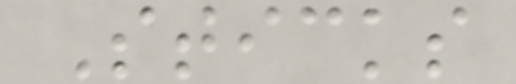Sticks
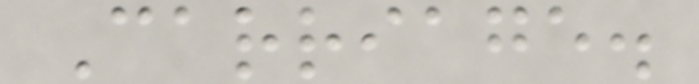Carriage.
